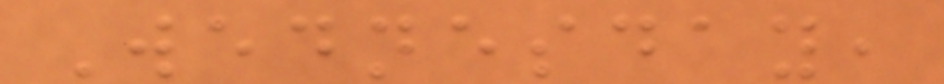Wednesday,
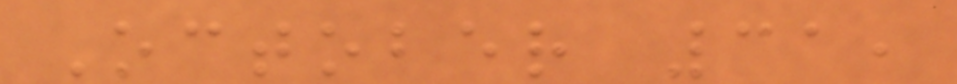October 31,
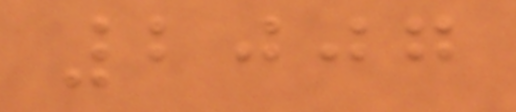2007
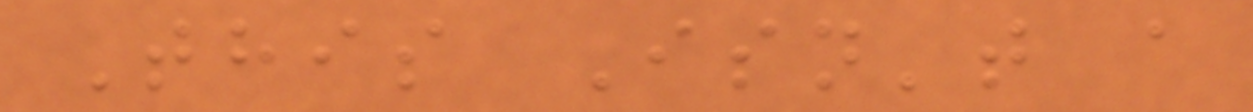This Isn't a
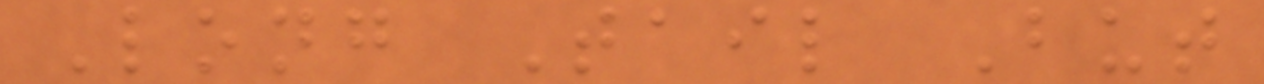Long Tail But
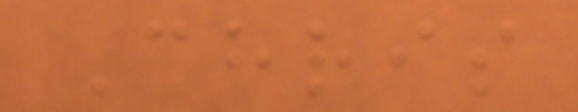Chris
